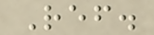Ref.
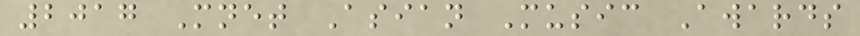2017 Mnet Asian Music Awards
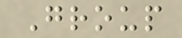Group
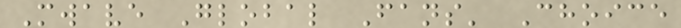Mwave Global Fans' Choice
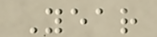Year
